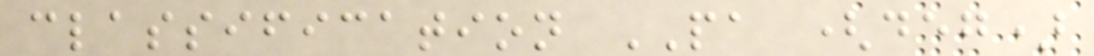classification PA (deg)
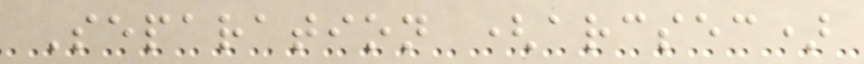Separation (arcsec)
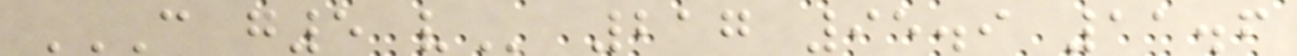C G5 V 217 95.9 11.6
